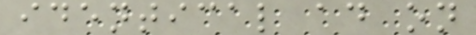identical ad on
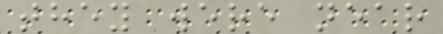they were near
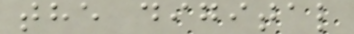the digital
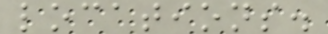locations.
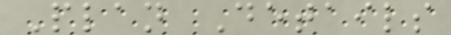Plan Details
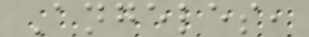Angeles,
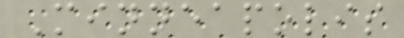Minneapolis
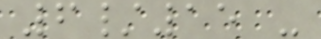6/15 -
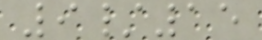9/15
